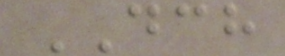DCH
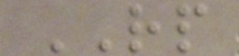RP
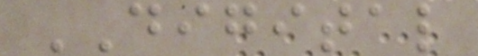DIGITAL
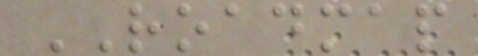ROADMAP
